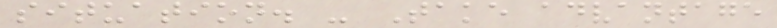situation. - Take advantage
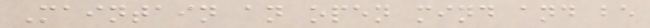Maintain an open mind and be
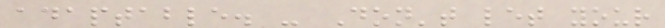adaptable. - Don't let your
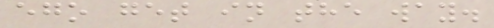ego get in the way.
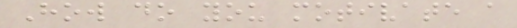How do you motivate a
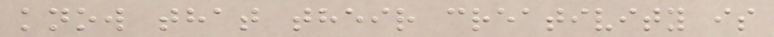know that their creativity is
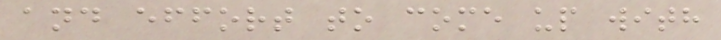and effort to come up with
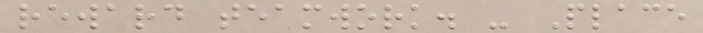reward teamwork. - Place
